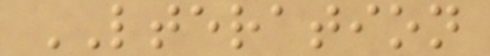LTERATION
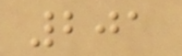201
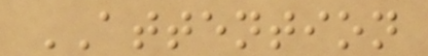ATTENTION
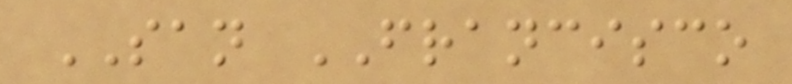SAN FRANCISCO
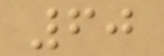60
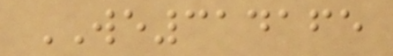WE314165
